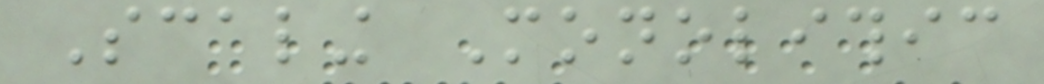Scaling Monolithic
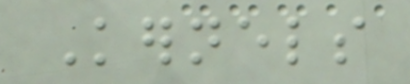Kernels
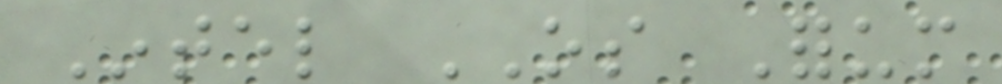Intel OS Forum
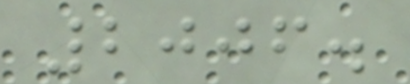2006.
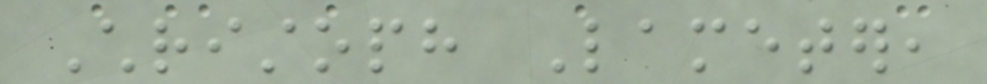Christoph Lameter,
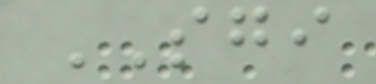SGI
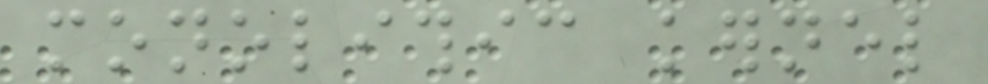monolithic kernel
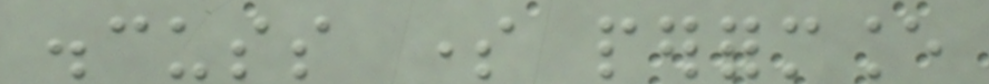discuss some performance
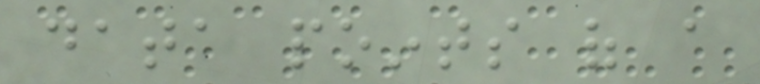data points of a
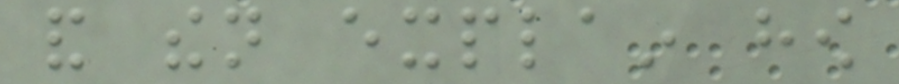and then explain how
